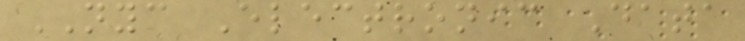NYC Electronic Data
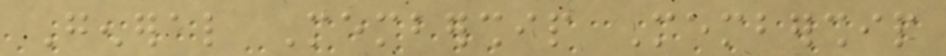General Membership Membership
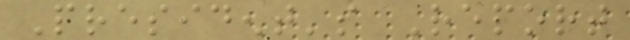President's Report
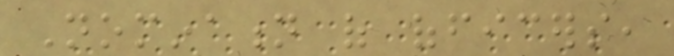Nomination of officers,
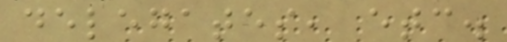delegates, etc.
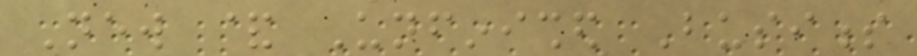New & Unfinished Business
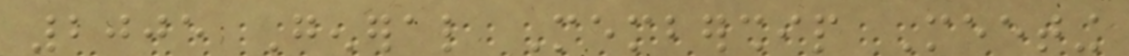2005 General Membership Meeting
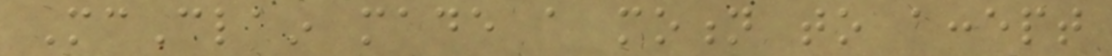McClain made a motion to accept
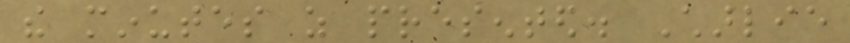the minutes as presented. Charlie
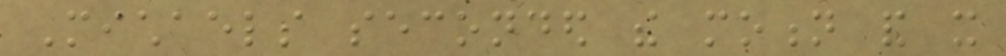Michaels seconded the motion and it
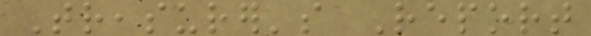Treasurer's Report
